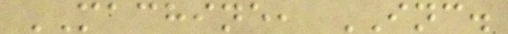MACHINE, INC.
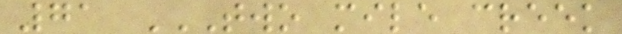71 TWO MILE CREEK
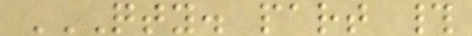QTY. PART #
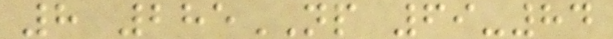8 285NP 69-84
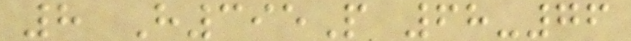8 H395P 68-76
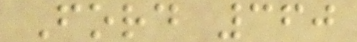Ford 360
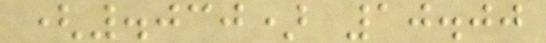(.030) 10.00
